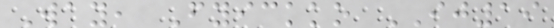Way, Fyickko IJ19
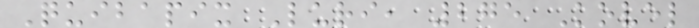Quibapix Luri, 275 Kovel
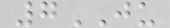7JU
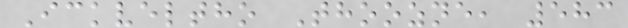Ickveltho Thoozne, 583
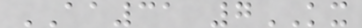AA31 7KX
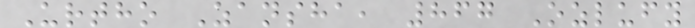Urtho Zansha, 867 Ozlufy
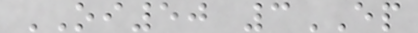OI50 3EP
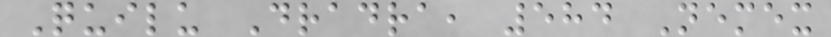Quilu Dradra, 584 Nemex
